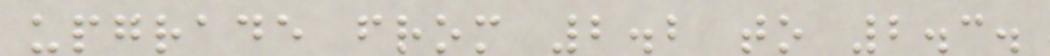upgrade from 2.2 to 2.3.
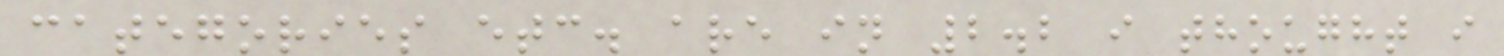categories etc. are in 2.2 i thought i
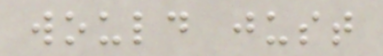would just
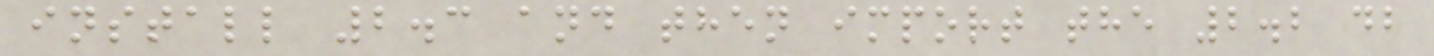install 2.3 and then import the 2.2 db
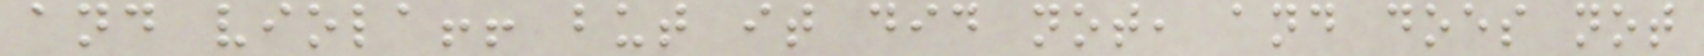and viola!! but it did not, and does not
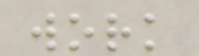work
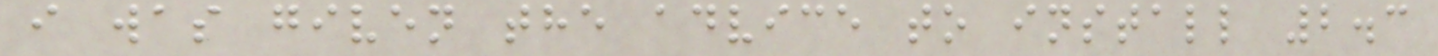i was given the advice to install 2.3
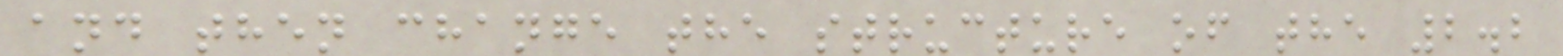and then change the structure of the 2.2
